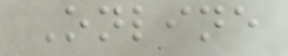Online
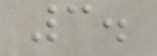3.
